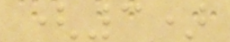(3)
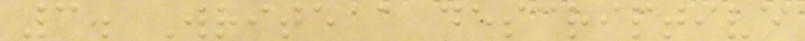3. Write a descriptive
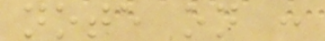note on :
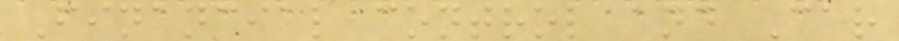Financial control and Car
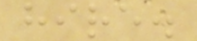hire.
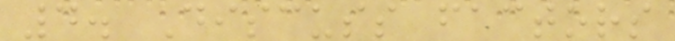4. Discuss factors
